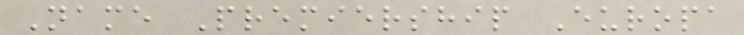Name Premiership Europa
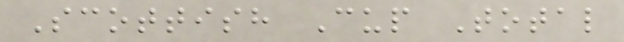Scottish Cup Total
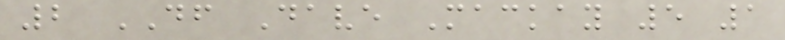2 DF Dave Mackay 5 1
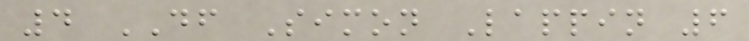4 DF Simon Lappin 6
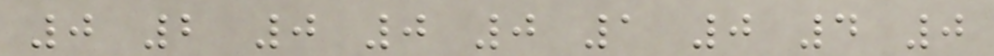0 2 0 0 0 1 0 4 0
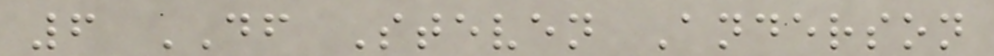6 DF Steven Anderson
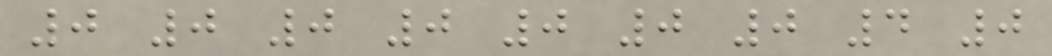0 0 0 0 0 0 0 4 0
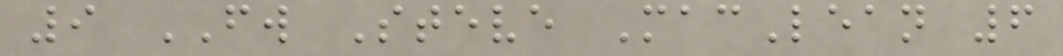9 FW Steve MacLean 6
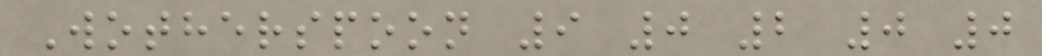Wotherspoon 9 0 2 0 0
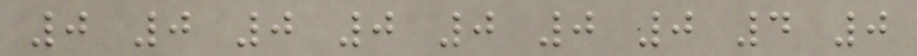0 0 0 0 0 0 0 4 0
